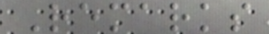Remarks
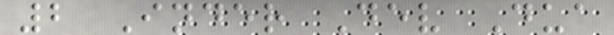2 Inder Dev Dua
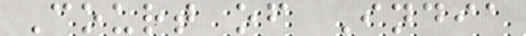Court of India
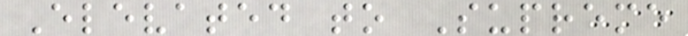Elevated to Supreme
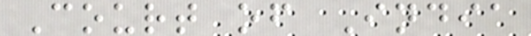Court of India
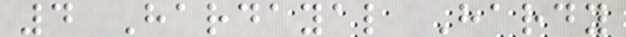4 Hardayal Hardy
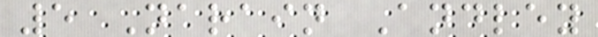5 Narain Andley
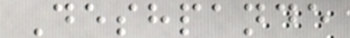Deshpande
